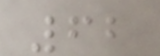62
